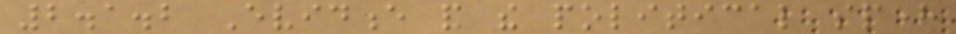2.1.2 Evidence and the political sphere
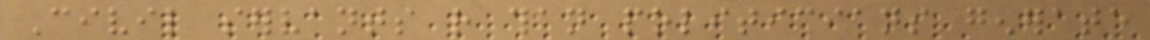Civil servants rather than politicians generate
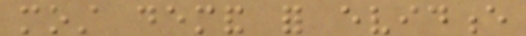most demand for evidence
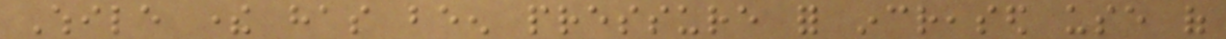While there has been pressure for increased use of
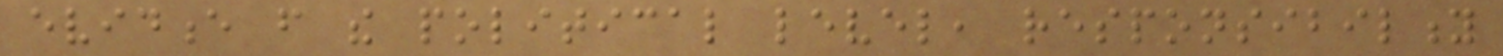evidence from the political level, responsibility
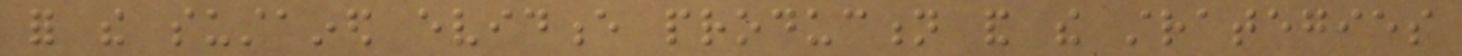for the sustained evidence production and the strategies
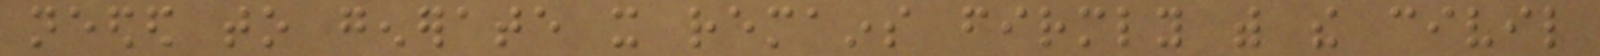needed to generate it remains firmly with the civil
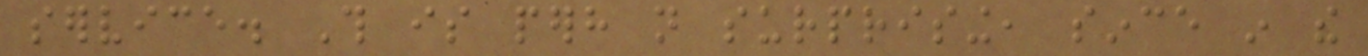service. This is perhaps not surprising, since in the
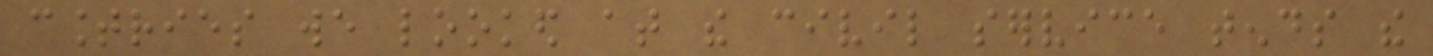countries we looked at the civil service tends the
